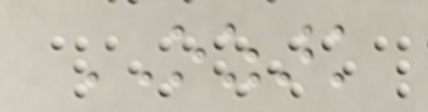OZARK
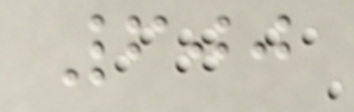600
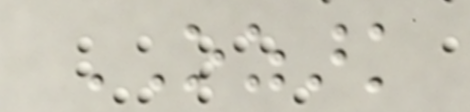OZARK
